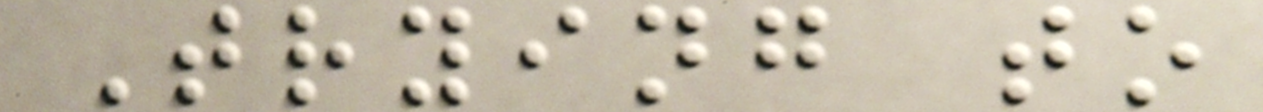Trying to
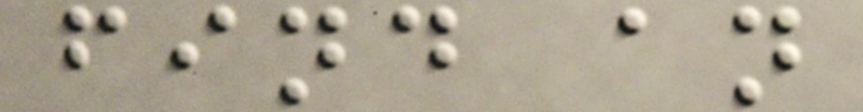find an
